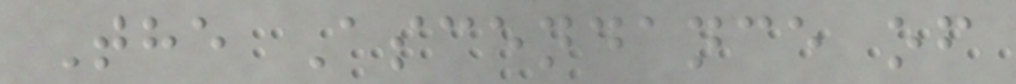The Ascendance of
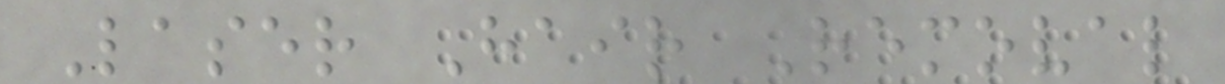Laser Hair Removal
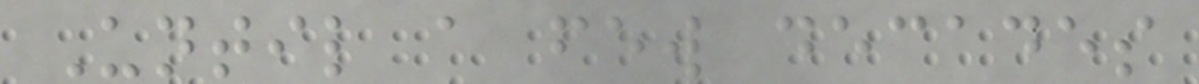Until a few decades
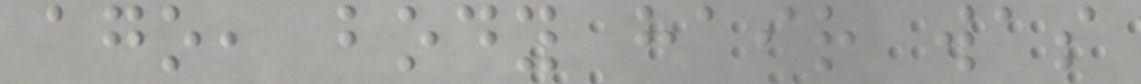ago, body hair was
